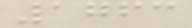1763
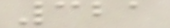321
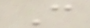C
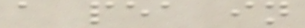a pea in
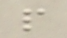p
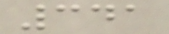341
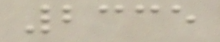2335
